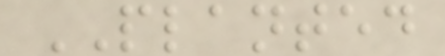PLANTED
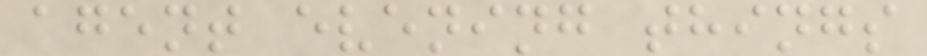agent evening things
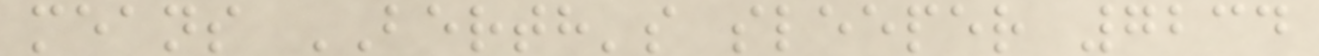means BERTH's sleeper 7234
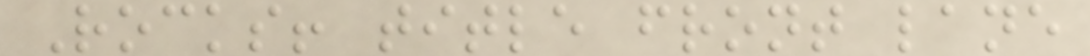Rocks! title front lane
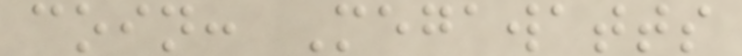coin: Megawatts
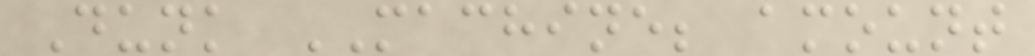Dunk MACHINE; amount
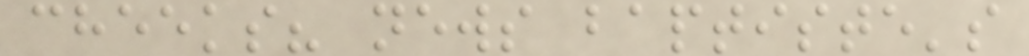cheeks? news baptiste's
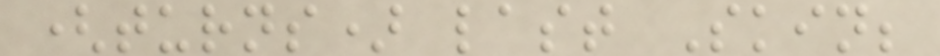(turns) last Skin;
